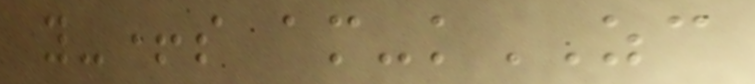y-+s am-kZC
